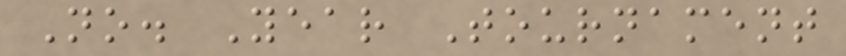No. Year Tournament
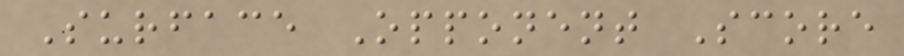Surface Opponent Score
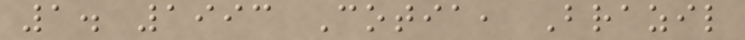1. 1993 Cotia, Brazil
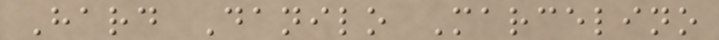Hard Danilo Marcelino
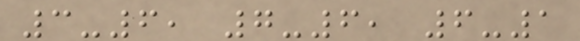3-6, 7-6, 6-1
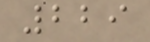229
